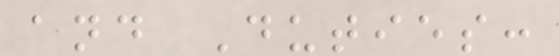and Duties:
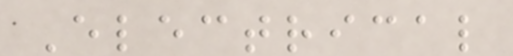Electrical
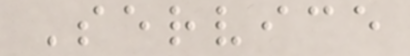Service
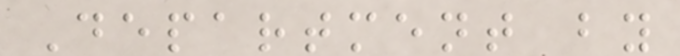Department by
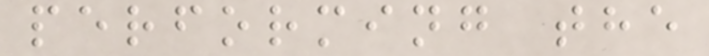performing the
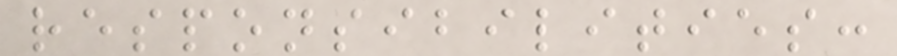responsibilities:
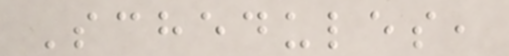Schedules,
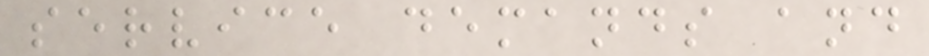service demands and
